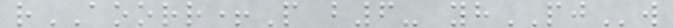rAOORR+P b6- yhPJw
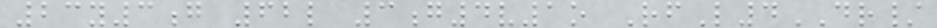23y3g 62l 3g4v1o RfL4DR/
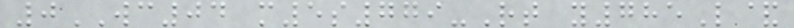0WC04 m5s779-Rt y785L&
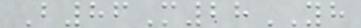B86M28YH
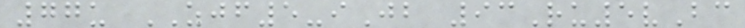77u ZJF5-iJb 93Ru5vBc
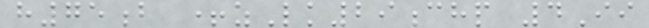h75b +zLk29chp 4Ii
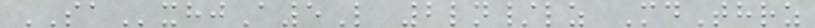SAxhjA5L 2ln/lz MdThrz
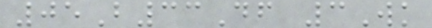05B33Df 3Wk
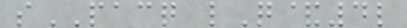sPACQ lQ&4l
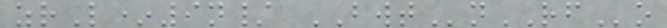zrL*9n/ BWTnRFo
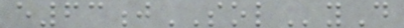e63jSOLyD
